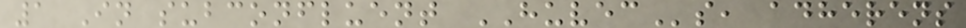1 In subconfluent HUVECs, adherens
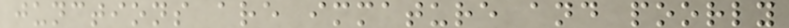junctions are immature and poorly
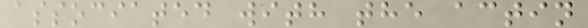associated with the actin
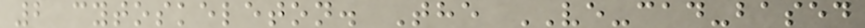2 cytoskeleton. The VE-cad-based
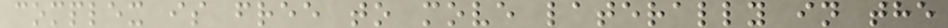complex is free to move laterally in the
